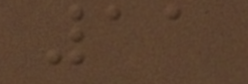11
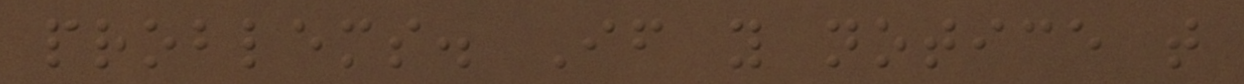problems. If you notice that
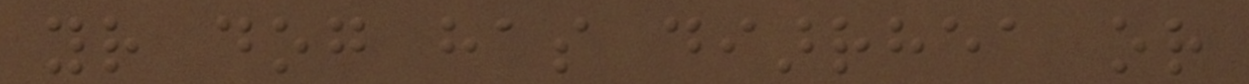your dog has diarrhea or
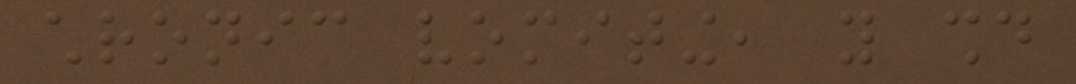chronic vomiting, you should
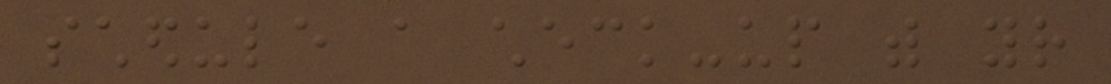schedule a check-up with your
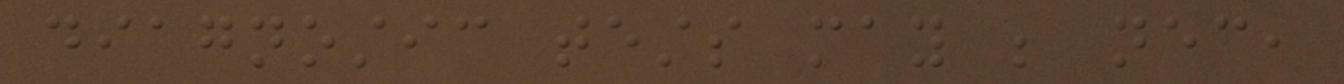diagnostic tests may be necessary,
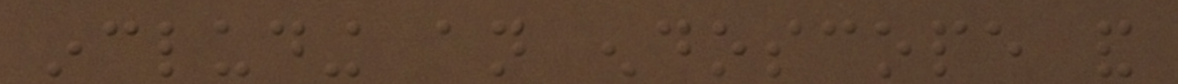including an endoscope and
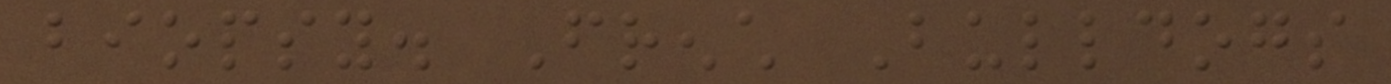biopsy. French Bulldogs
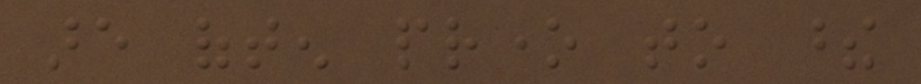are often prone to these
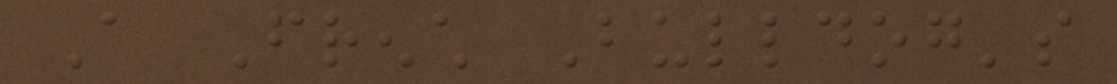A French Bulldog's
